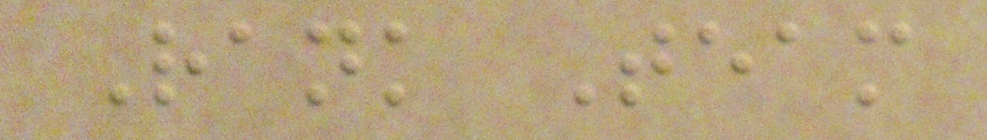Rank Team
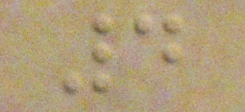4
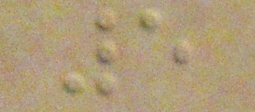5
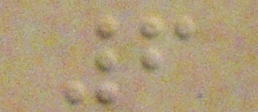6
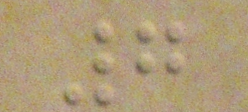7
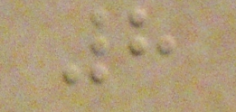8
